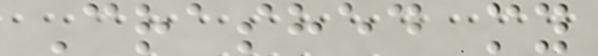Crashed my
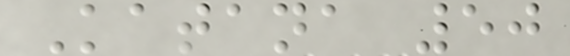Katana 50
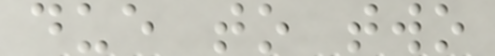due to two
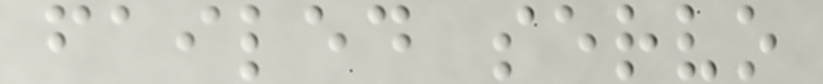failed servo
